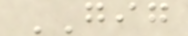GIG
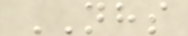NHS
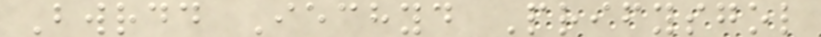Bwrdd Iechyd Prifysgol
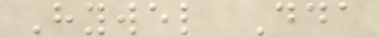Hywel Dda
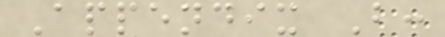Appendix B:
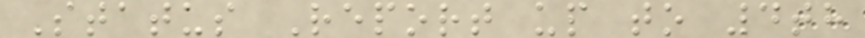Status Report up to 4th
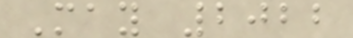May 2022
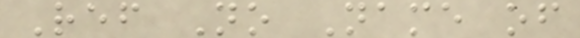Ref No Name of
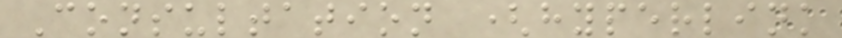Consultation (hyperlink
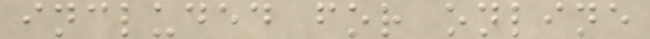included for online
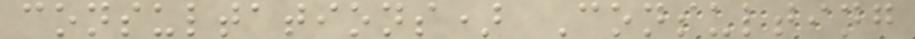consultations) Consulting
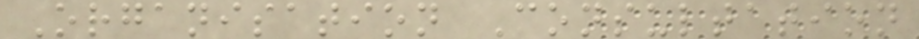Organisation Consultation
